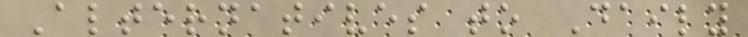Alternatives to Daily
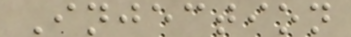Injection
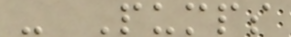- Pumps
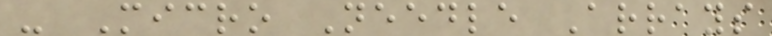- Micro Needle Arrays
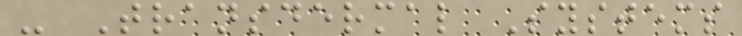- Transdermal Systems
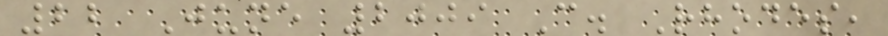22 June 2009 C. Rhodes,
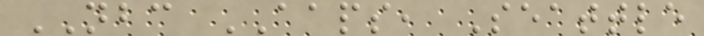NBC AAPS, Seattle
